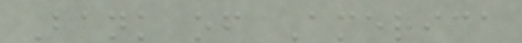Bank of America
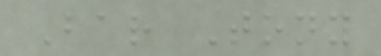Bar Tony
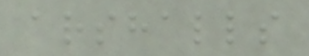arshalls
